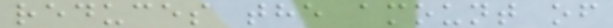reduces the amount of
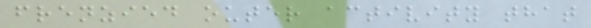frenzied outer activity that
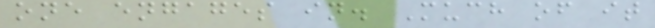one engages in. Much of it
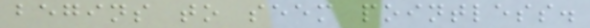begins to seem pointless.
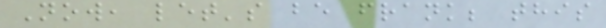Now, let's be frank; this
